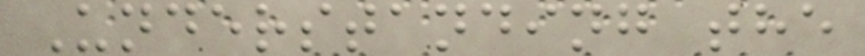Understanding the
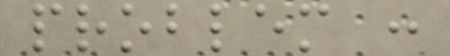problem :
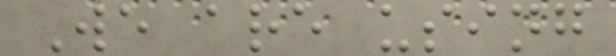We are using
